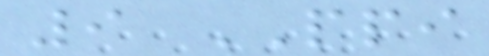9 PPI
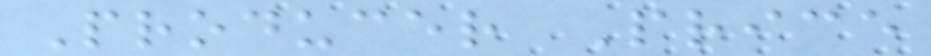Producer Price
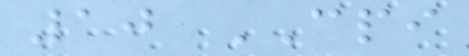10 CPI
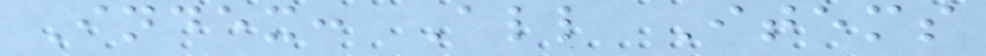Index: All Items
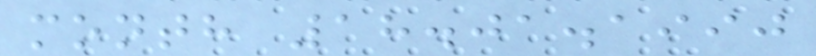month 18.01.1990
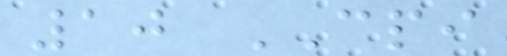10 CPI
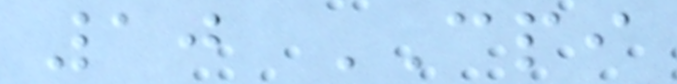10 CPI
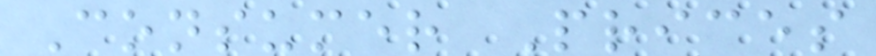Consumer Prices
